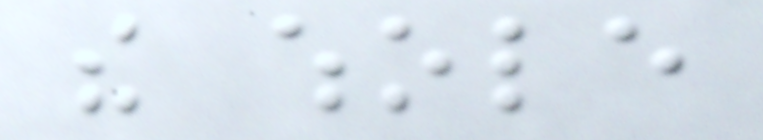the whole
